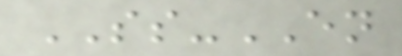SS-EN
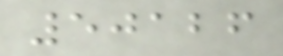50126
